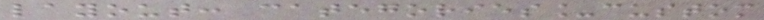layout: categories_custom
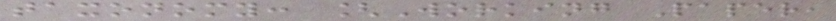taxonomy: [Working Paper,
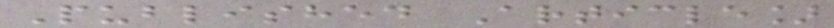Published Article]
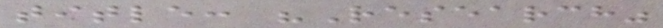title: "Research"
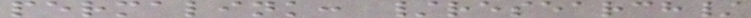permalink: /research/
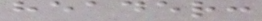header:
